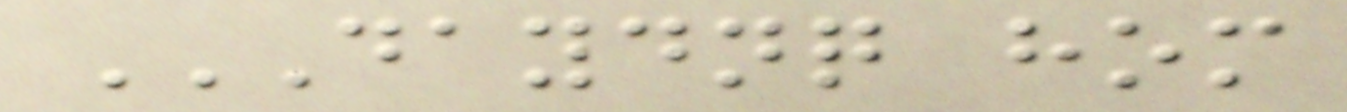DAYDNQ HOM
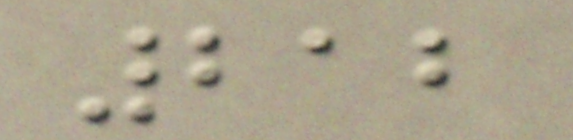212
